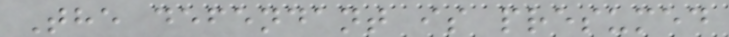The defendant is presumed
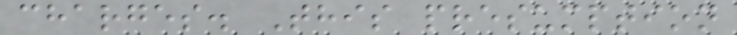charges. This presumption
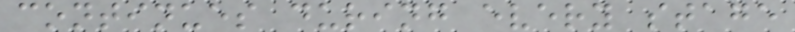continues during every stage
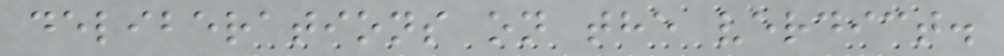deliberations on the verdict.
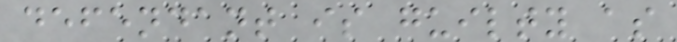defendant is guilty as
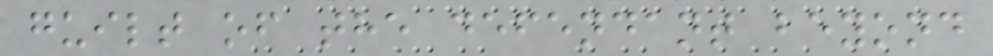guilt of the defendant beyond
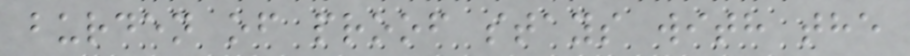burden of proof stays with the
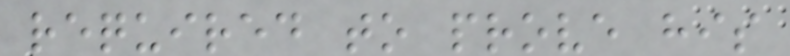required to prove his
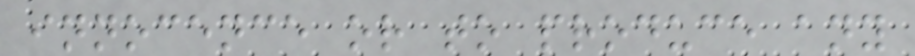innocence or to produce any
